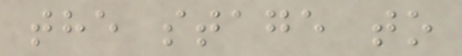the stage to
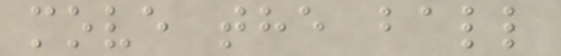move the ball
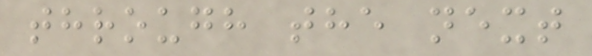through the next
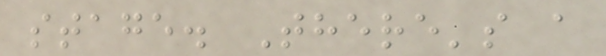stage. There's a
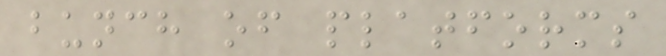bunch of platforms
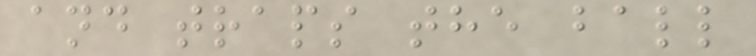and traps the ball
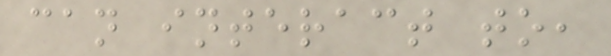can interact to,
